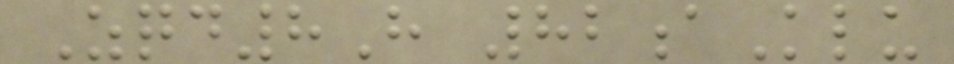Zqd8H 82aKlu
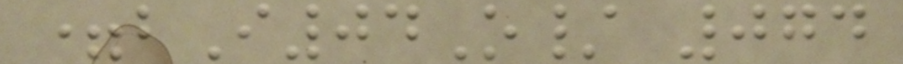=bI04O/ 074
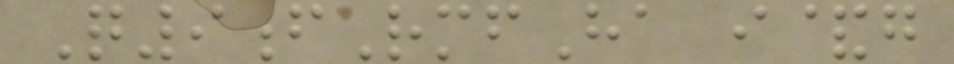Q9fRmfHa i&g
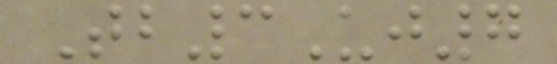Tb3Uj7
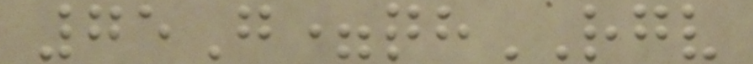75G=qhRGV
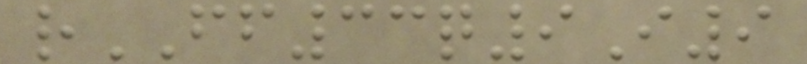rFF33q9I9
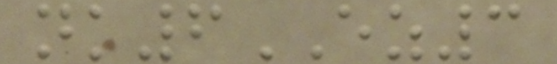nk6EZ3
